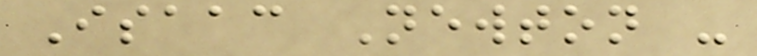Isaac Newton -
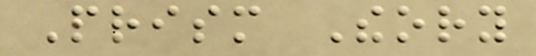Prism Theory
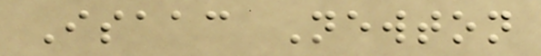Isaac Newton
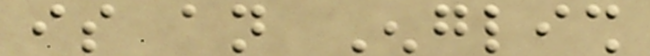is an English
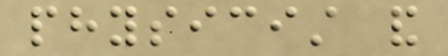physicist and
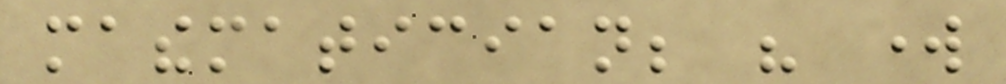mathematician; his work
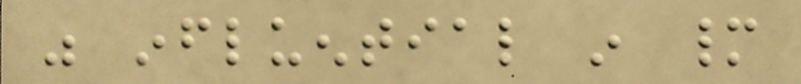was influential in many
